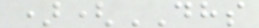)(DHS
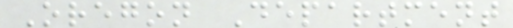Oregon Department
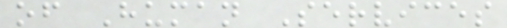of Human Services
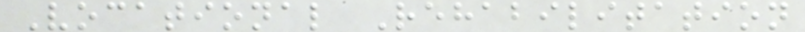Vocational Rehabilitation
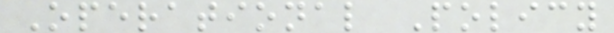Operational Policy
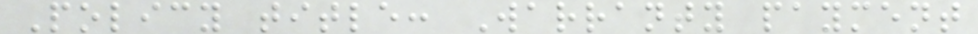Policy title: Warranty payment
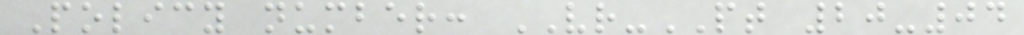Policy number: VR-PT 20-04
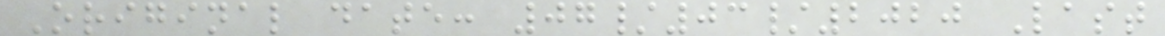Original date: 07/03/2020 Last
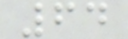64
